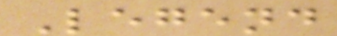Legend
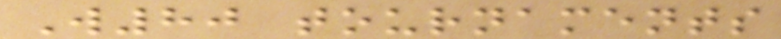W80 tournaments
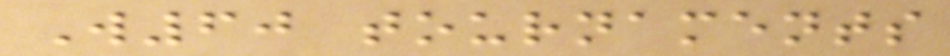W60 tournaments
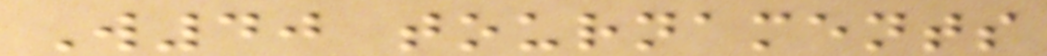W40 tournaments
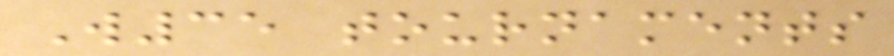W35 tournaments
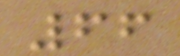66
